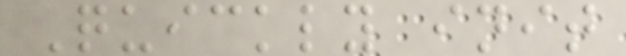Quickly init
